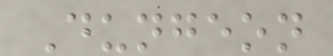Dungeon
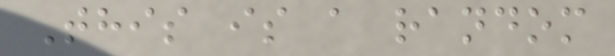This is a random
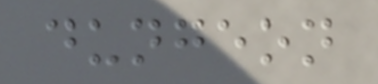dungeon
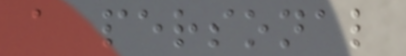a personal
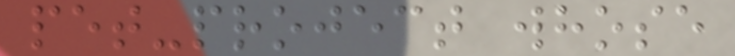pet-project whose
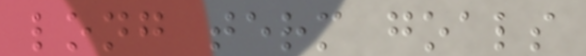long term goals
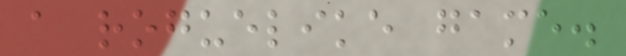a roguelike game.
